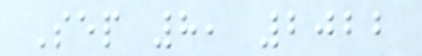Sep 8, 2022
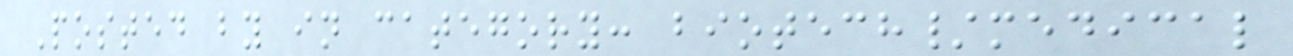Posted by in category: biotech/medical
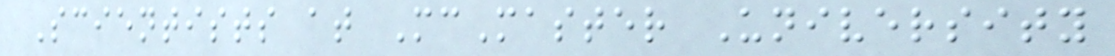Scientists at McMaster University
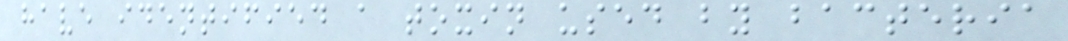have identified a toxin used by bacteria
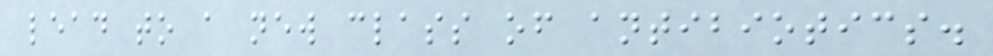lead to a new class of antibiotics.
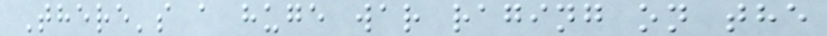There's a huge war raging on the
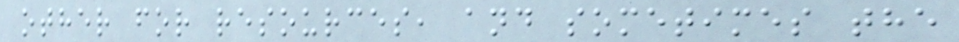other for resources, and sometimes the
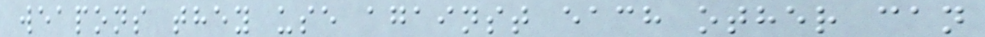weapons they use against each other can
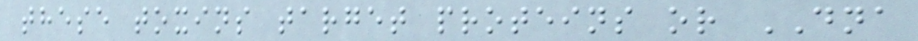these toxins target proteins or DNA
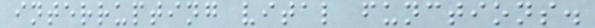interrupting vital functions.
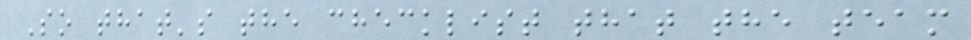So that's the checklist that the team
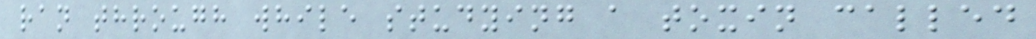ran through while studying a toxin called
